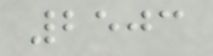2503
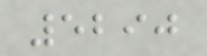5290
